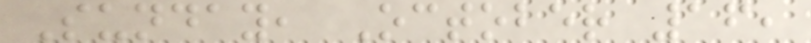Sunday, October 16,
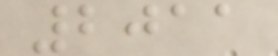2011
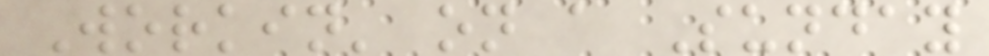Workin' on a Sunday
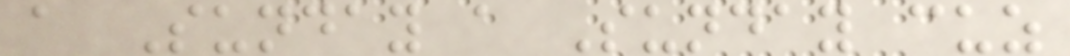a Sunday a Sunday cuz
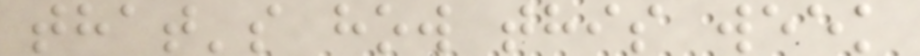that's how this week
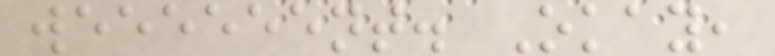weeeeeent. Okay,
